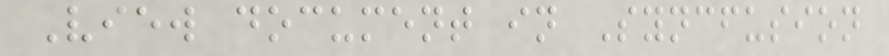View document in Syncfusion
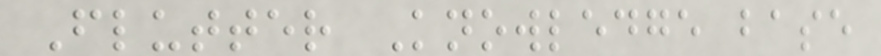Flutter Knowledge base
